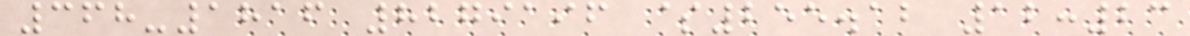368-1816 8279196 $255.12 12:23
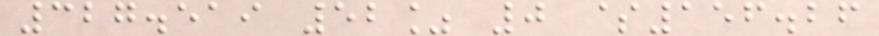327.519 52% 0 $156.26
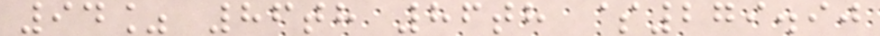94% 86th 86th $279.90
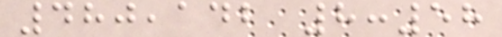480,142 8:58
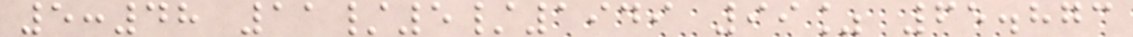5:48 11/5/1949 99% 65.873
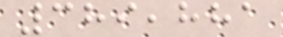389,881
